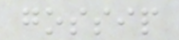gossip
